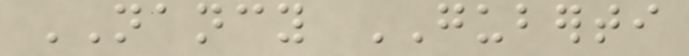NANCY GUBERTI
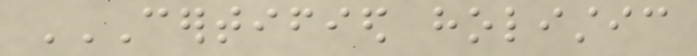CERTIFIED HOLISTIC
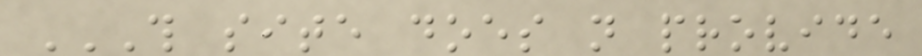THIS SITE DOES NOT PROVIDE
